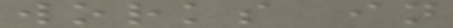works in
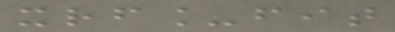xrf_fit
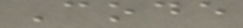Code
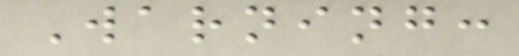Warning:
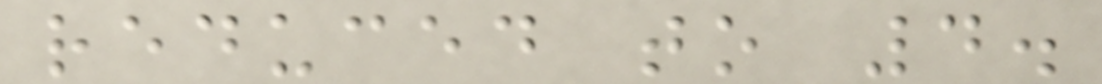reduced to 4.
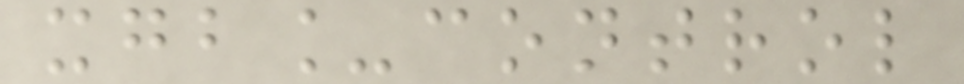xgb_control
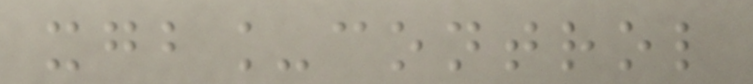xgb_control
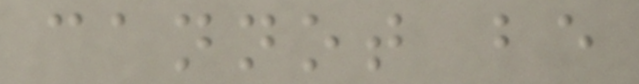cannot be
